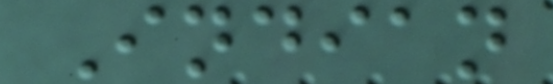Indian
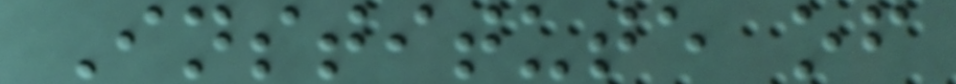Institute of
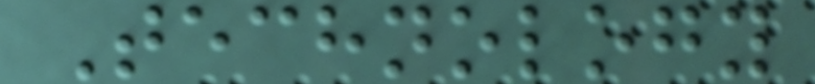Technology
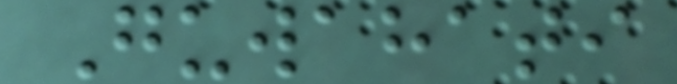Guwahati
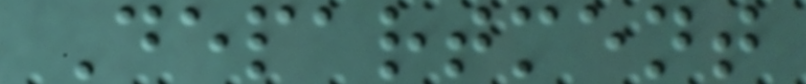Department
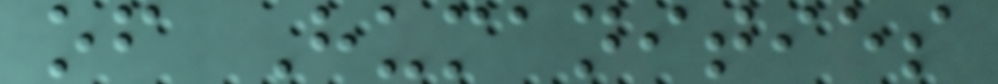of Humanities
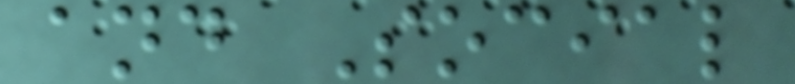and Social
